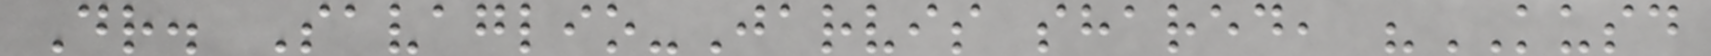Dr. Savaglio-Jarvis shared, "KUSD
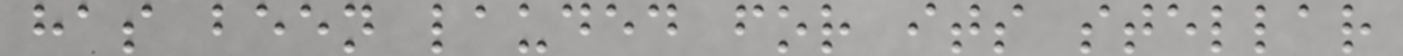has been lauded for its stellar
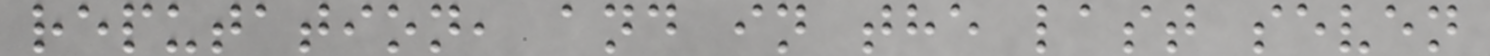reputation, and in the last seven
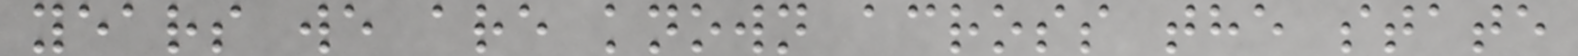years we are known across the state
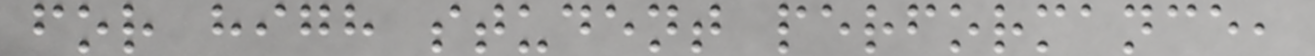for high student performance,
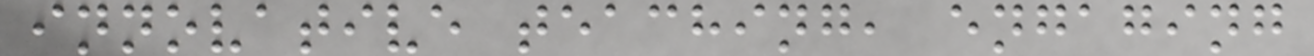innovative teaching, engaging
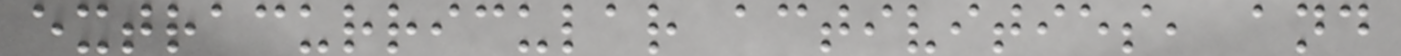extracurricular activities, and
